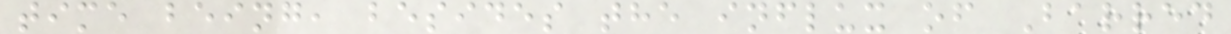time being, besides the influx of Barred
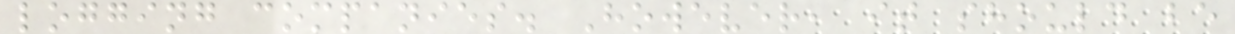logging companies. However, it should be
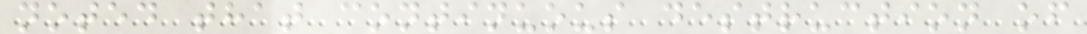noted that continuous destruction of
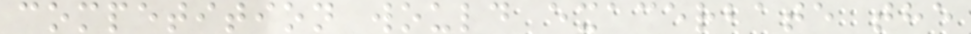competition would exacerbate the
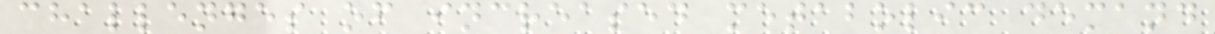challenges of increased metabolic demand
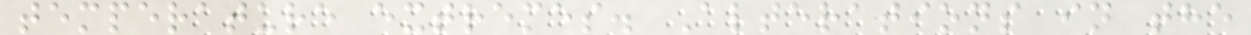temperature extremes. Alterations in the
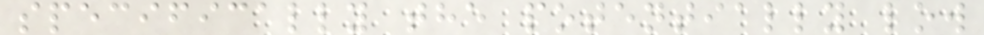specifically the potentially low
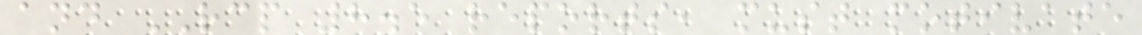and RCP 8.5 reports, must motivate
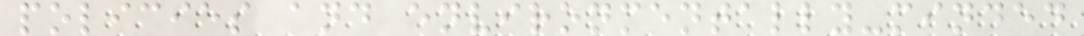policies and environmentally-minded
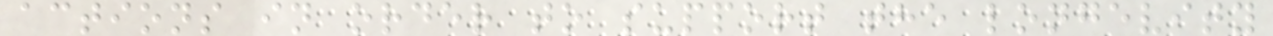actions in order to support the longevity
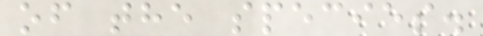of the species.
